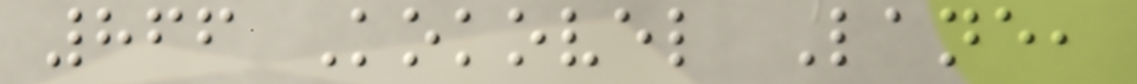866 Kokovel Lane,
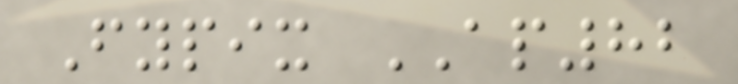Fypix AP82
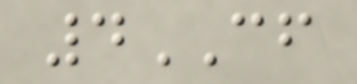4CF
